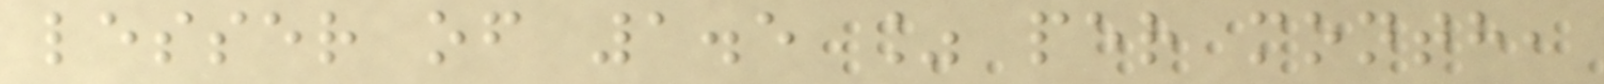lesser of 1.5 % per month,
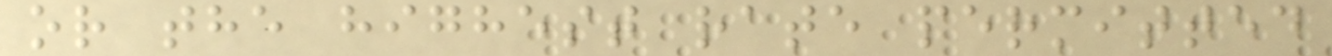or the highest rate permitted
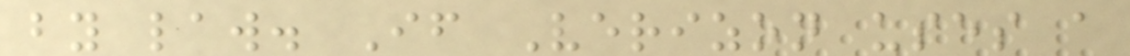by law. If Verizon uses a
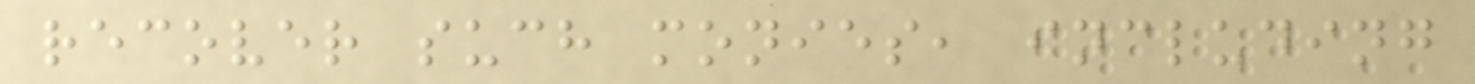recover such monies, including
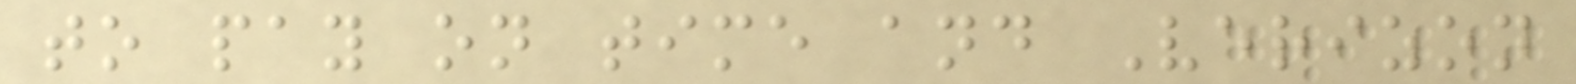to pay on time and Verizon
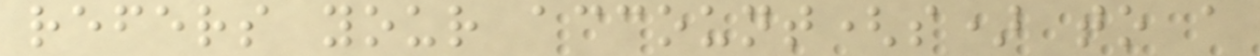refers your account(s) to a
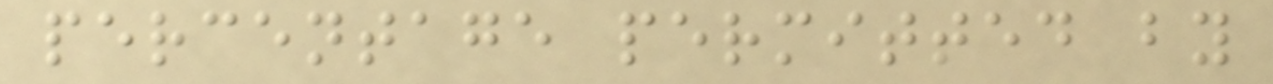percentage permitted by
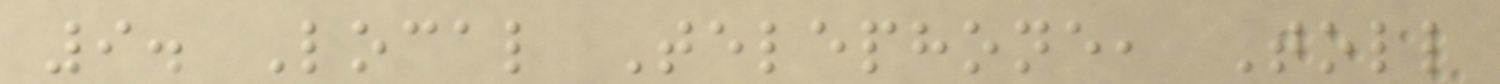9. Local Telephone, Toll
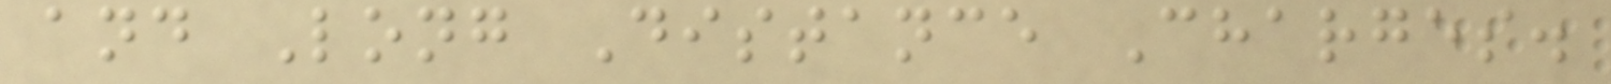and Long Distance Charges.
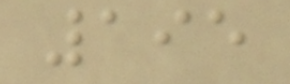195
